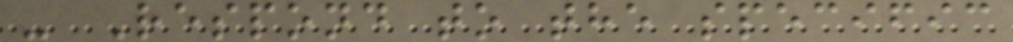- Respond to the specific
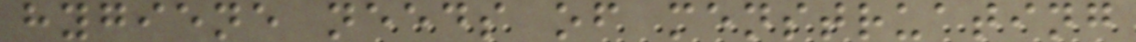hygiene needs of menstruating
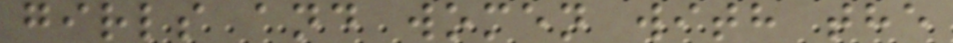girls and women with the
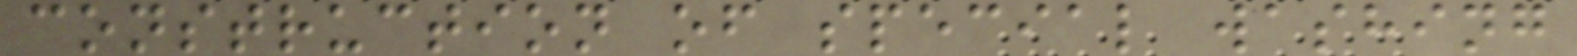construction of special washing
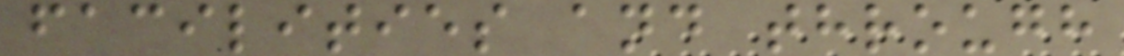facilities and through
